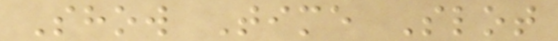Show Time Slot
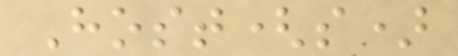Host(s)
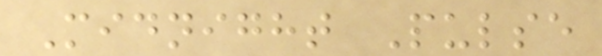Midnight Pulse
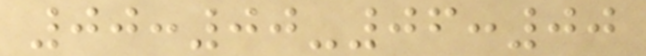00:00-06:00
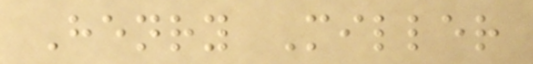Henry Miller
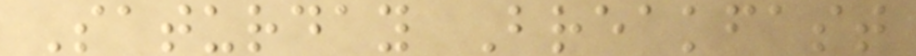Saturday Breakfast
